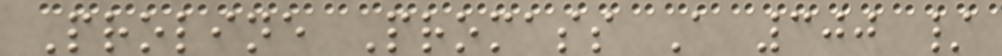Proline Promass A 300 /
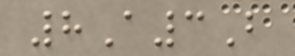8A3B
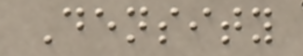Density
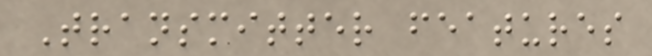Transmitter features
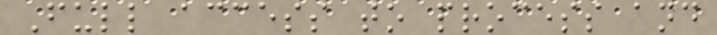Full access to process and
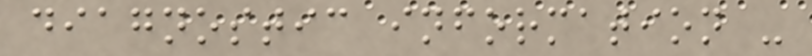diagnostic information -
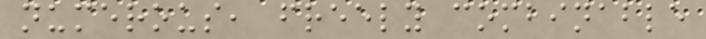numerous, freely combinable
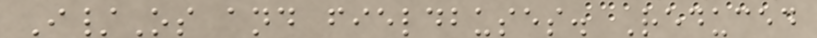I/Os and fieldbuses. Reduced
